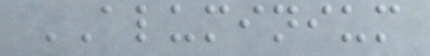ALUMINIUM
